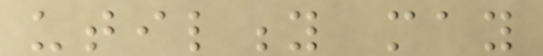utility may
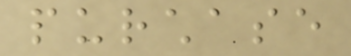purchase
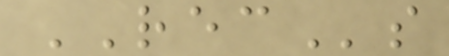RECs
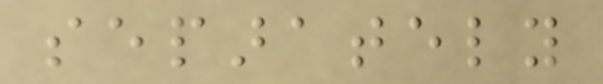separately
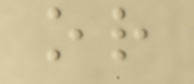or
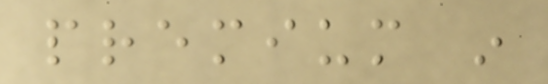premium in
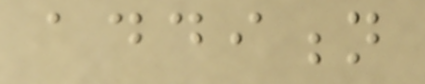addition
